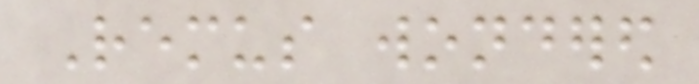Remus wondered
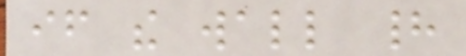if the wall had
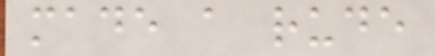made a rude
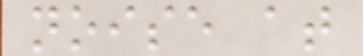noise at
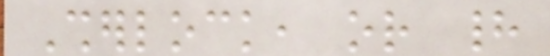Sherlock, or had
